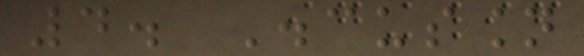4. Discussion
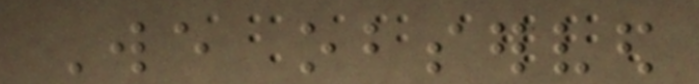We observed
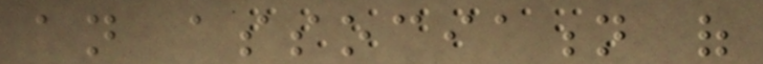an association of
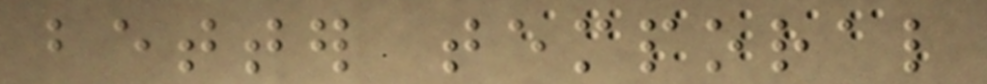better temporal
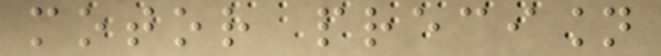motor precision
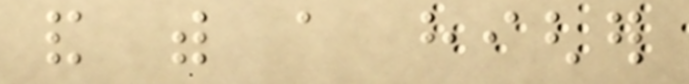and with a higher
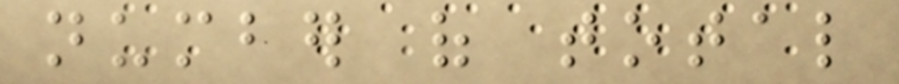number of total
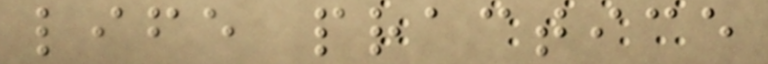life practice
